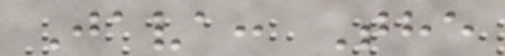Java: The
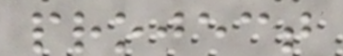project
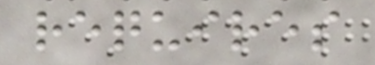requires
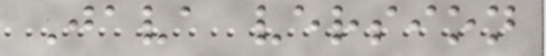Java version
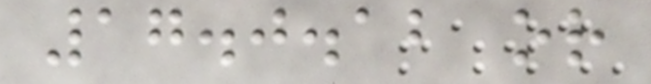17.0.12 or
